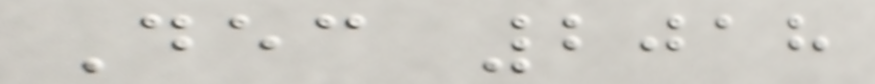Dec 2018
